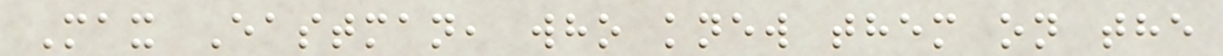Max Eastman, who knew them on the
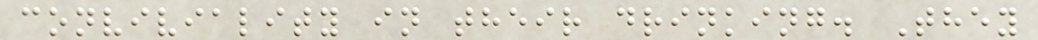conviviality in their drinking. They
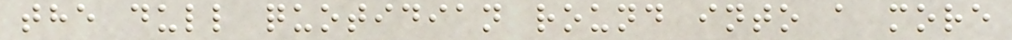the dull quotidian round into a more
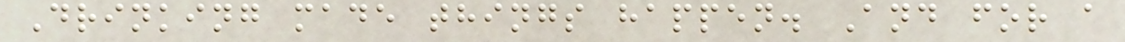Drinking made things happen. And for a
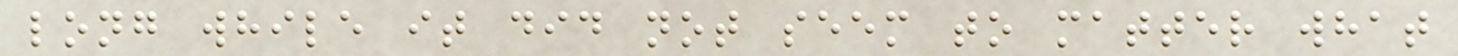long while it did not seem to matter what
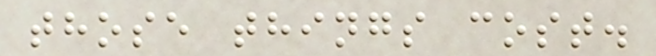those things cost.
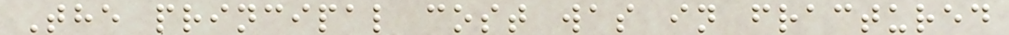The principal cost was in fractured
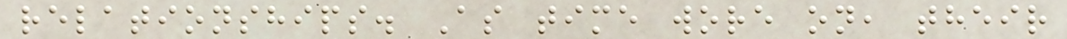relationships. As time wore on, their
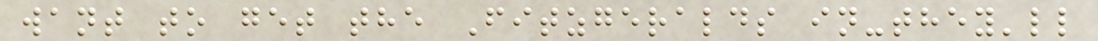want to get the Fitzgeralds in-they'll
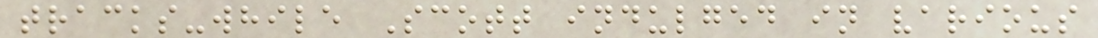tracks-while Scott indulged in various
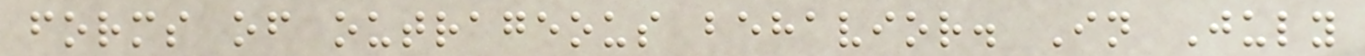forms of outrageous behavior. In July
